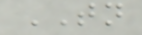TN
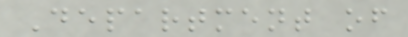Department of
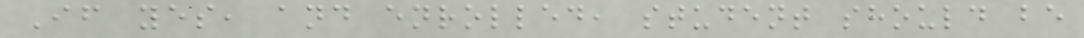If yes, and enrolled, student should be
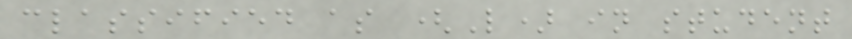classified as (L) in student
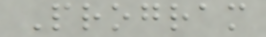Program
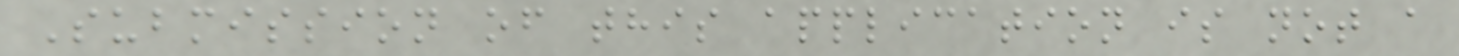Submission of this application is not a
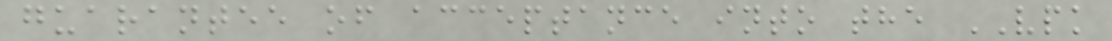guarantee of acceptance into the VPK
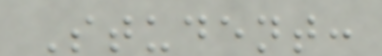Student:
